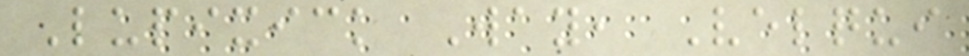Lupixick Way, Velqui
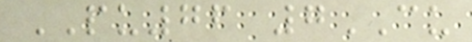PU76 7CU
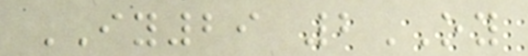IY29 2OY
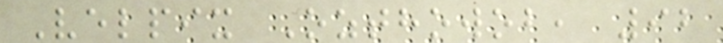Velpix Ozthowob, 92
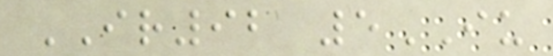IR92 5IU
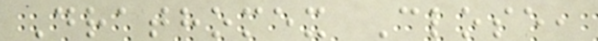Drathomex Close,
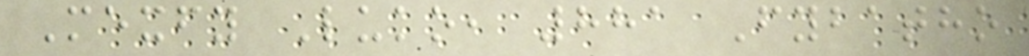Mexfy Luko, 881 Fybatho
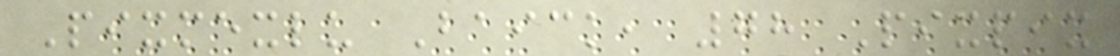Pixmexlu Baick, 78 Pixpix
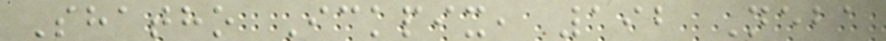Shatho Ickpix, 192 Neba
